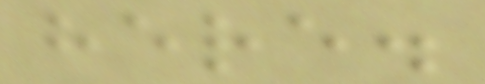here.
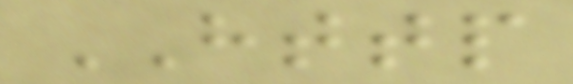HTTP
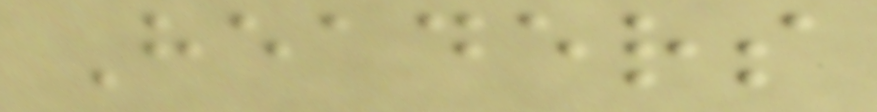Headers
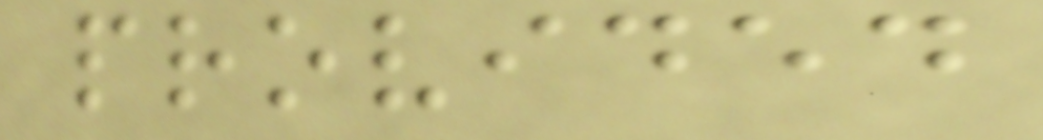provided
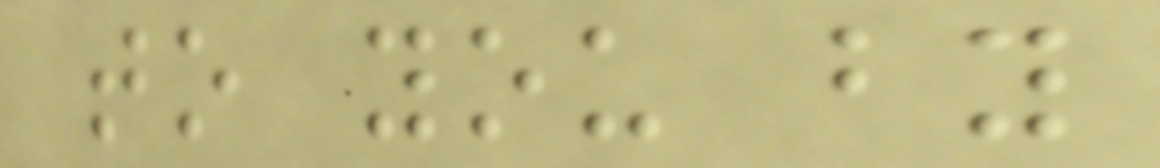to you by
